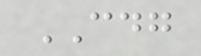CDG
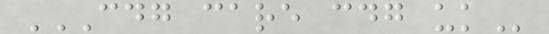CDG CARE CDG UK
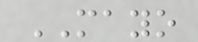MAYO
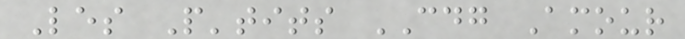Les P'tits CDG Amour
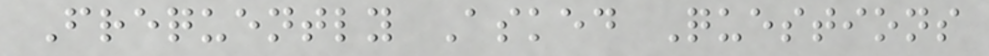Frequently Asked Questions
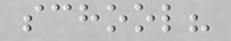school?
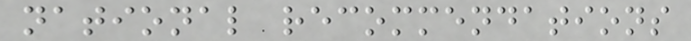national recommendations
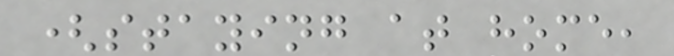(staying at home,
